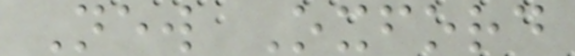New Oxford
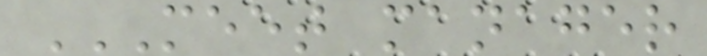MEET MANAGER
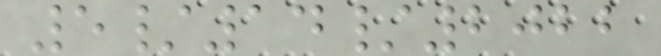5/14/2022
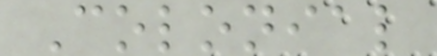Colonial
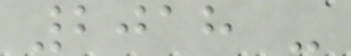2018 -
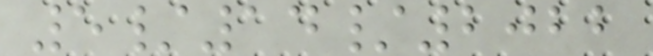5/14/2022
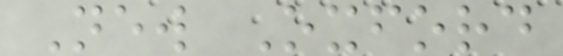New Oxford
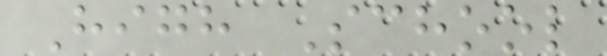High School
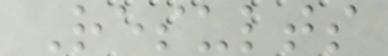Results
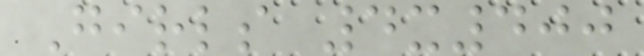Girls 4x400
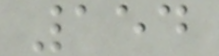154
